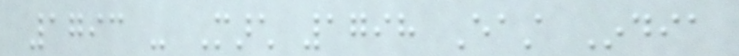1793 - March 1798 East India
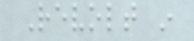Revolt in
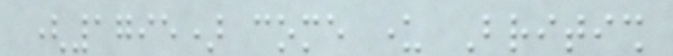(1795) come under British
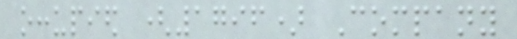occupied (1796) Company
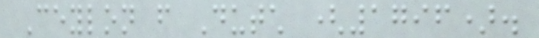Ceylon from Dutch (1796).
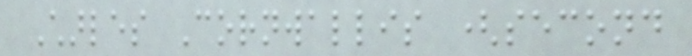Charles Cornwallis (second
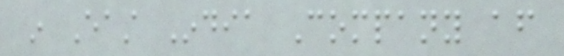in East India Company after
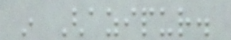in Ghazipur.
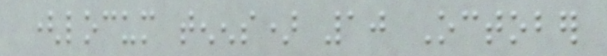(locum tenens) 10 October
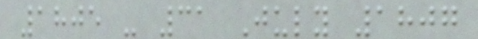1805 - 31 July 1807
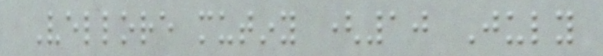Vellore mutiny (10 July
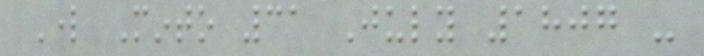Lord Minto 31 July 1807 -
